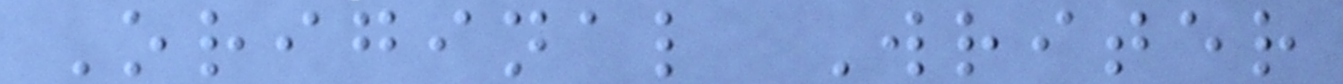Original Writer
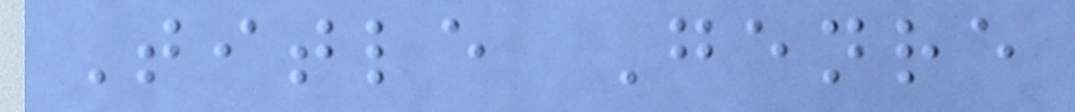Title Genre
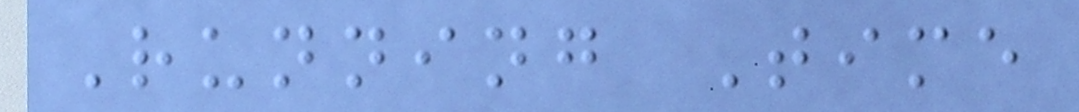Running Time
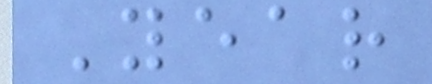Year
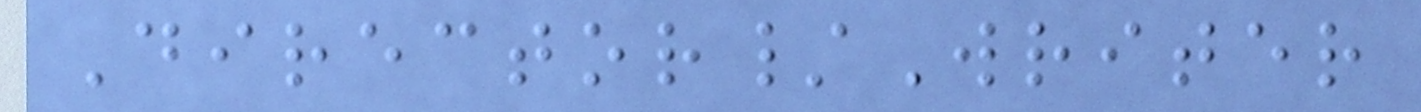Director/Writer
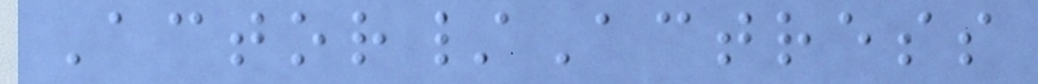Actor/Actress
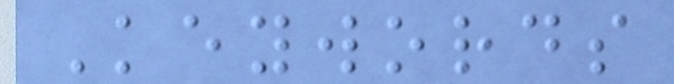Keywords
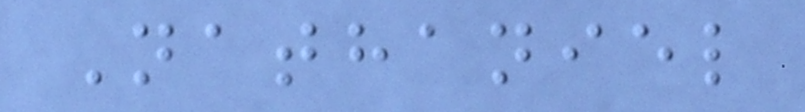Nathaniel
